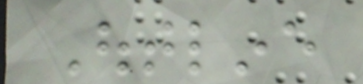Outline
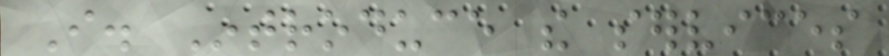I. Introduce the services
